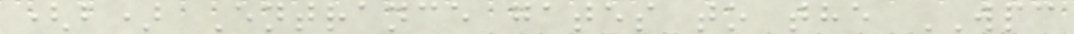(b) Entrance gates to the WPC
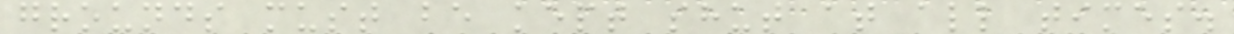grounds must be kept shut at all times.
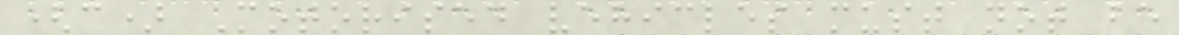(c) Motorised vehicles must not be
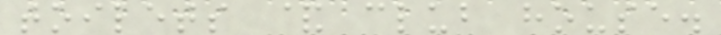toilets & club house.
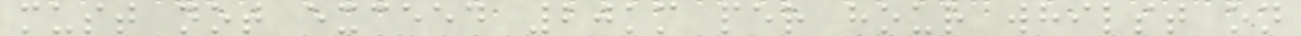must not exceed 20km per hour whilst on
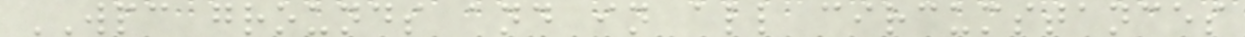WPC grounds and in all circumstances
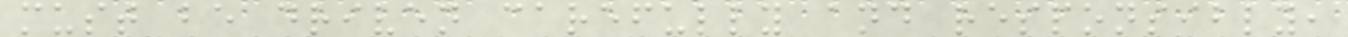must be driven carefully and responsibly,
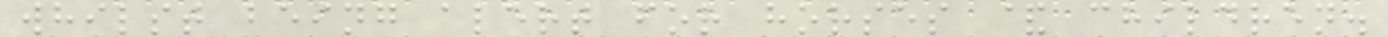whilst being alert for horses & children.
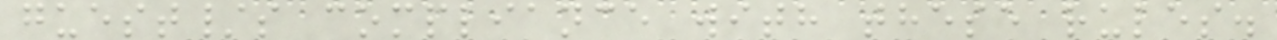guest/s compliance with these rules.
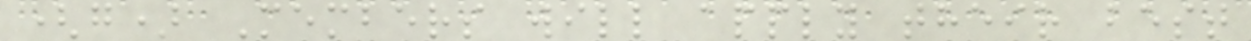(g) Members will apply their best
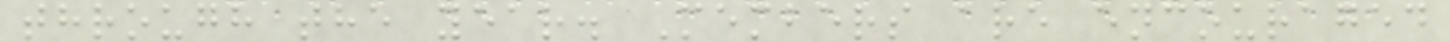through the year. Members are encouraged
